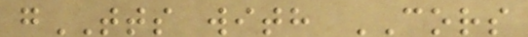gTTS with CORS
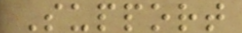Support
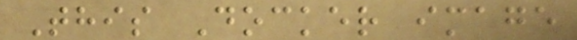This Docker image
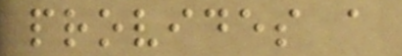provides a
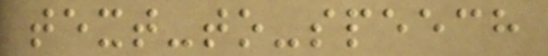text-to-speech
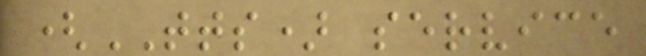(TTS) service
